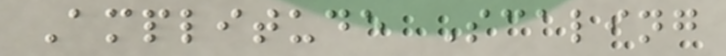Amplitude Scaling
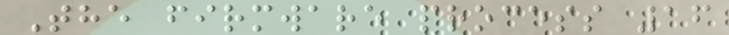The firmware process 16
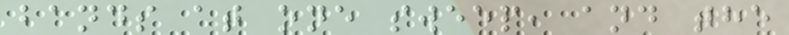bands at one sweep, and the
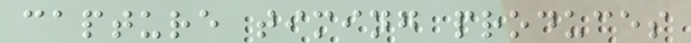capture timing produces
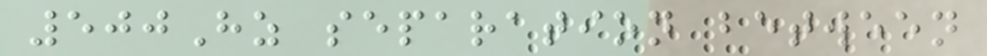500Hz separation between
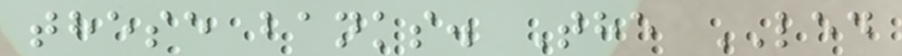these banks. The LED
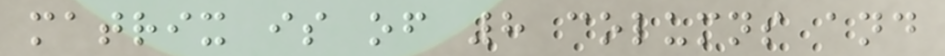matrix is of 8 columns and
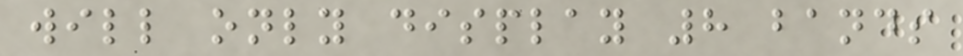will only display 8 bands
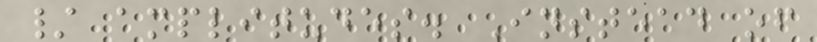/ amplitudes. Instead of
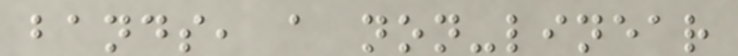bands, a non-linear
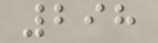298
